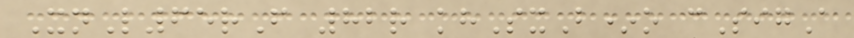XnL65rF 82r khSxB*o cSigA
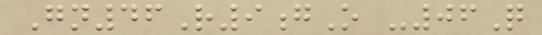Gn46R9gO -06Q
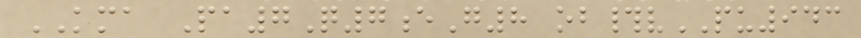KMA Pa7Q7eG8 ob#vPU943
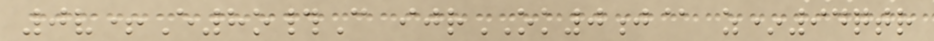0v+E8o#C ijrOK0j@ z*94qtr
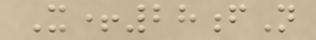X+28fN
